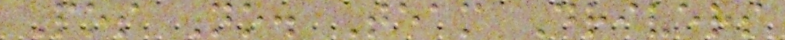Pos No. Team Drivers
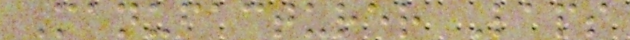Manufacturer Laps
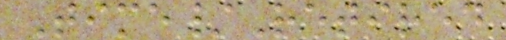Time/Retired
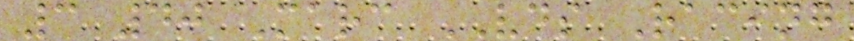3 40 Marc VDS Racing
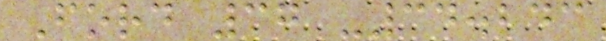Ford 37 -34.243
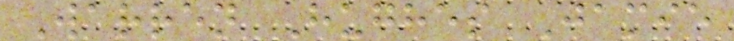Warren Hughes Jamie
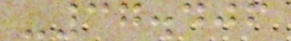-37.406
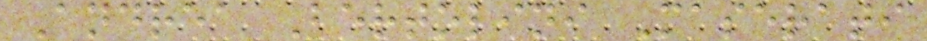Andrea Bertolini Maserati
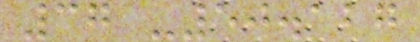37 -50.127
